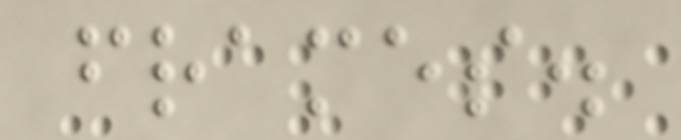frames.
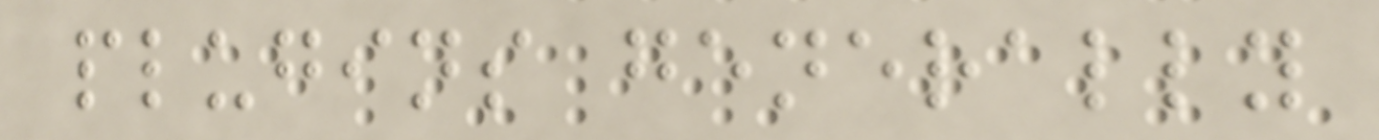plugins generally
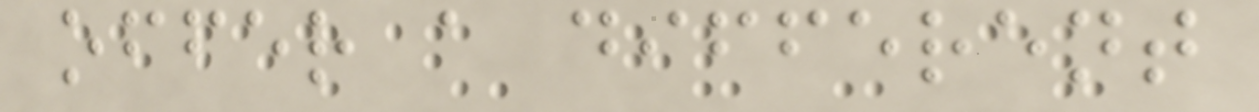offer a different
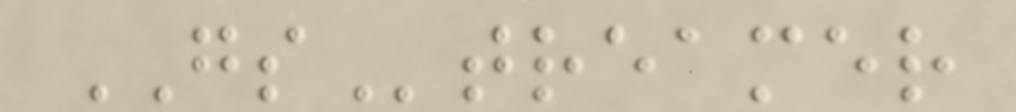GStreamer
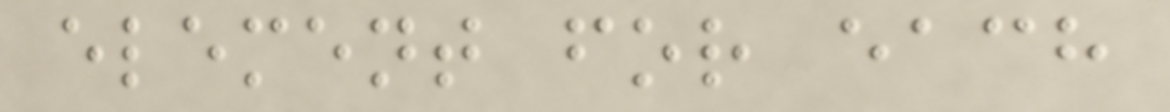element for each
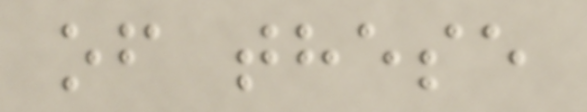of these
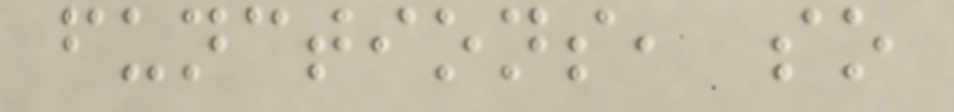functions, so
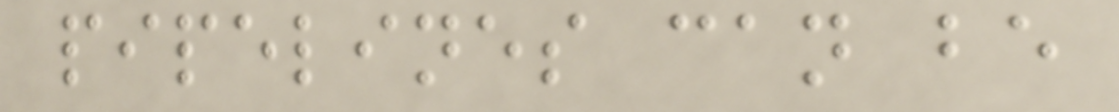pipelines can be
